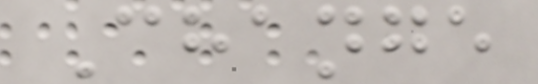Change
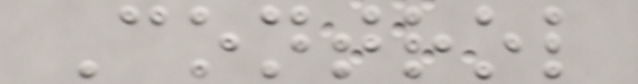Control
